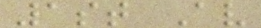1st Av
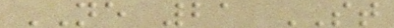NE 21 ST
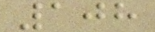108
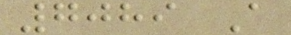7089 A
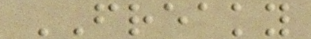FREAKY
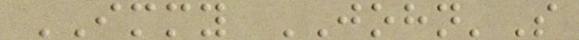IMMY JOHN'S
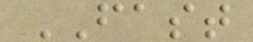FAST
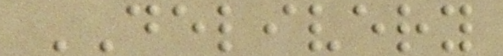DELIVERY
